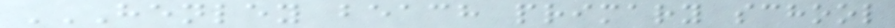HENLEY BEACH PRIMARY SCHOOL
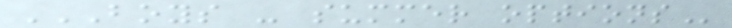BOYS - SUMMER OPTIONS
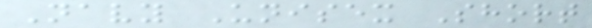Navy Unisex Short
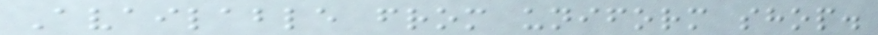Available from uniform shop.
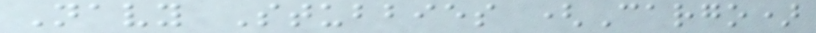Navy Stubbies (Cargo)
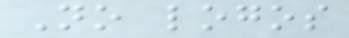No logos
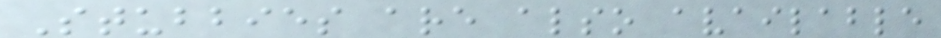Stubbies are also available
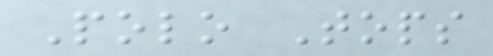Polo Tops
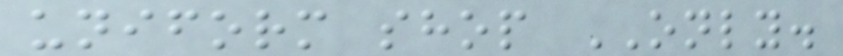uniform shop ONLY.
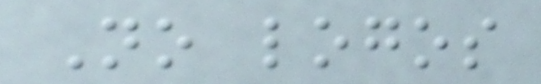No logos
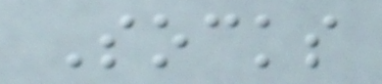Socks
